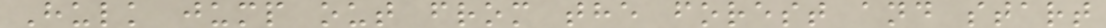Hulk jump out from the forest and start
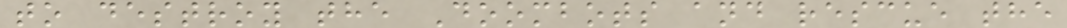to destroy the Doombots and rescue the
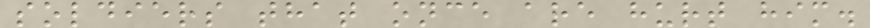soldiers that once are hurt him.
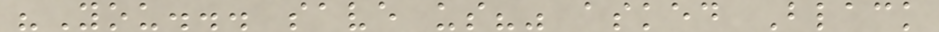"You... save us?" asked Black
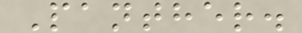Panther.
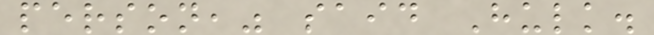person," said Hulk.
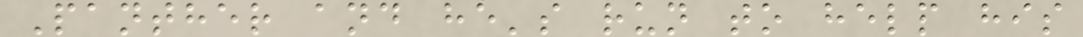Panther and he's run to help his
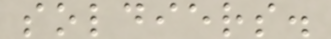soldiers.
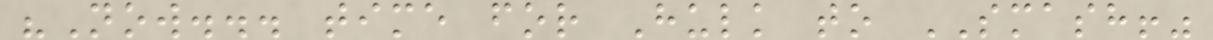"Now... time for Hulk to SMASH!"
